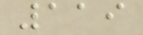119
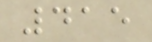415
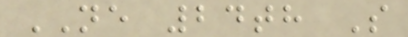NE 24th S
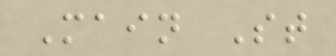Main St
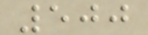500
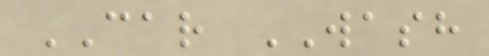CAR WASH
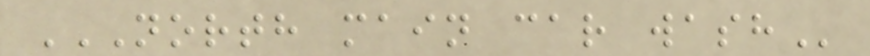NORTH MAIN CAR WASH
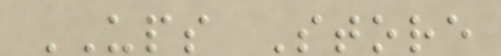UPS Store
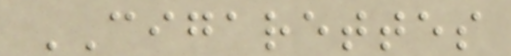CIGARETTES
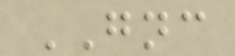GNC
